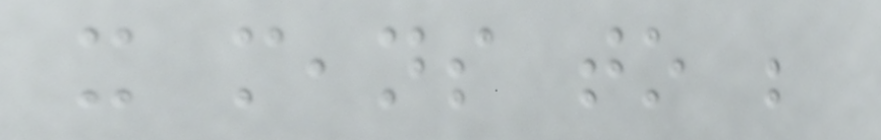it means to be
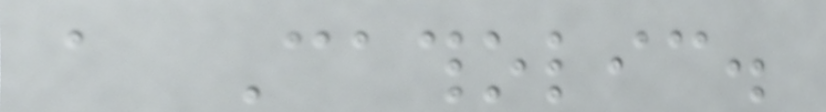a Catholic.
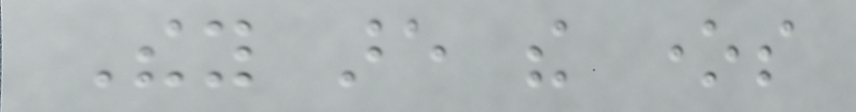They are the ones
